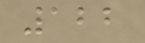122
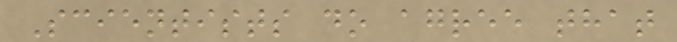Scientists do agree that
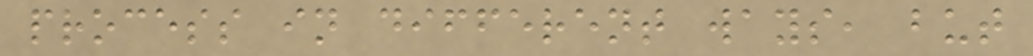process in different ways, but
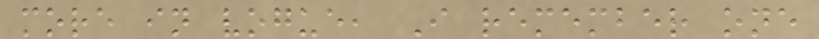more in vogue, I remember one
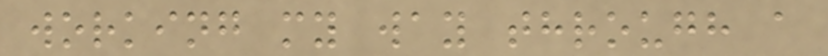working my way through a
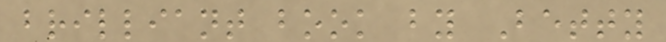brilliant book by Betty
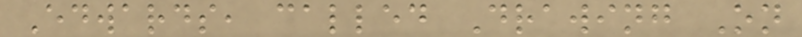Edwards, called Drawing On
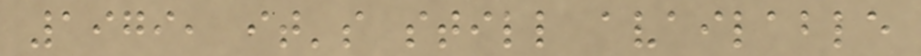1979, it's still available
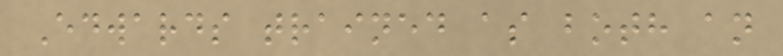Edwards trained as both an
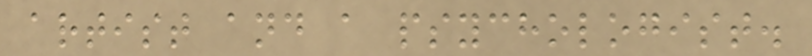artist and a psychologist.
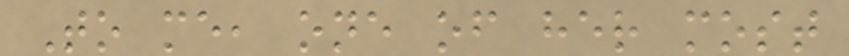To me, one of her most
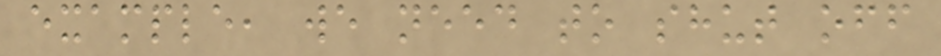example, we need to shut off
